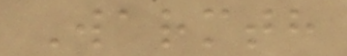Warmth
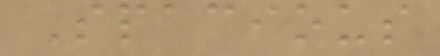Spacious
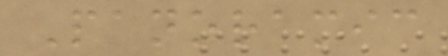Panoramic
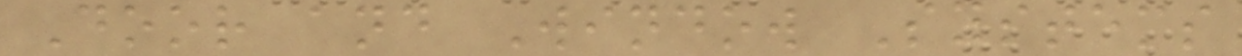Door and Window Systems
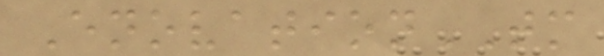EnovationTM
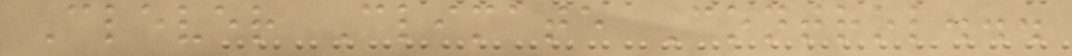Clever Climate Control...
